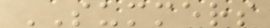SUMMERS
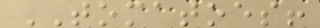TOMATOES!
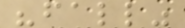"fall"
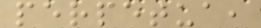perpetua,
